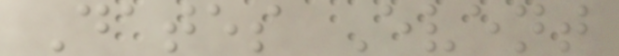Dates Event
